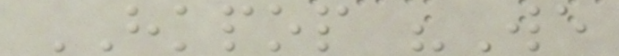HKPOP "We
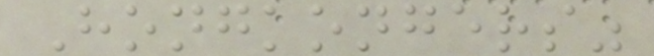Hongkongers"
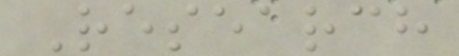Research
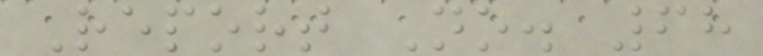Report No. 68
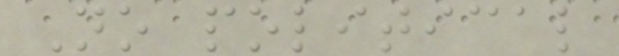No political
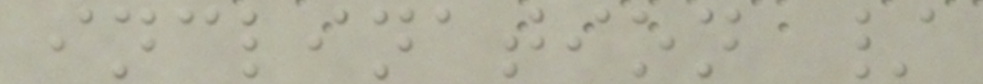inclination /
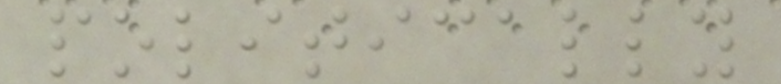politically
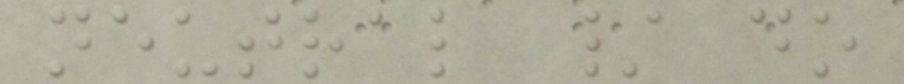neutral / do
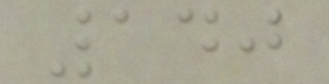140
